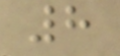8
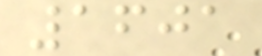1601
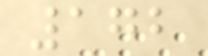172
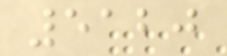5120
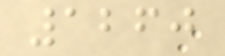1260
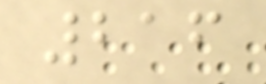216
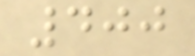400
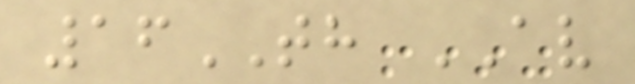16TH AV
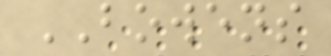BOWENS
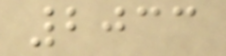2033
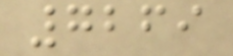7269
